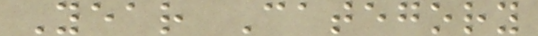Year Category
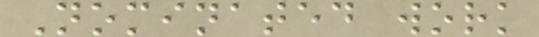Nominated work
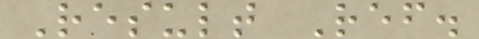Result Ref.
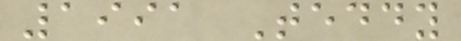1991 Teddy
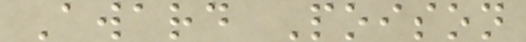Award Poison
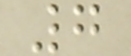7
